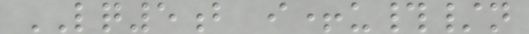LQ5b i+u#/n
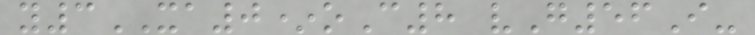y3XA0*oC8 vG56I-
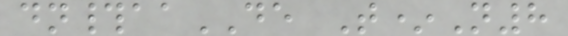dn#aaDE T*N8
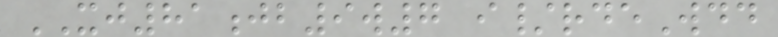XJ81jb9w7 i/rdeWdd
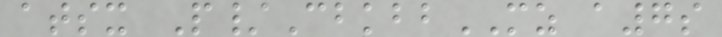atsx P/CbkbbMZ a7s
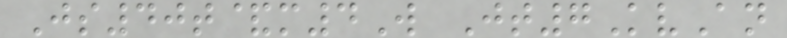Js40t&m4W Jt7KvAn
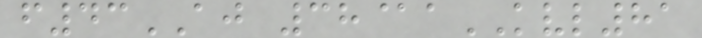f43AJ 38@aKVL81
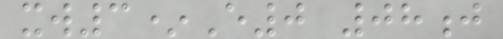xw3*E0 08j
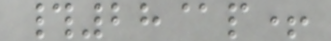#28@p+
